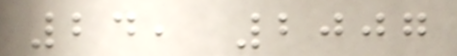24, 2007
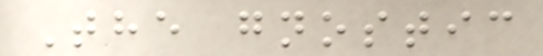The gnostic
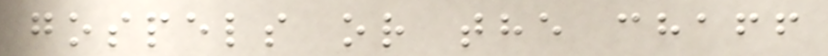gospels or the chaff
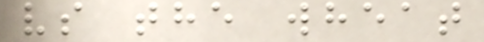vs the wheat
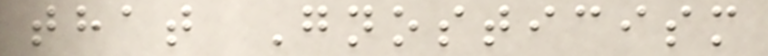that Gnosticism
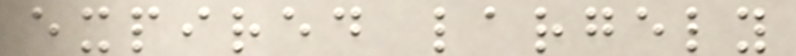expired largely
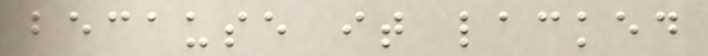because it lacked
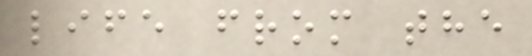life from the
